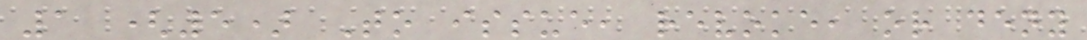1 (5) To issue, revoke, or deny
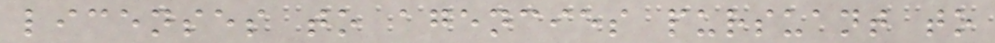licenses to agencies pursuant to
